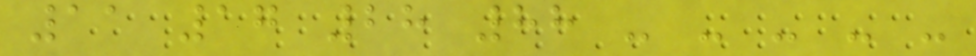11 17 28 88 - - - - -
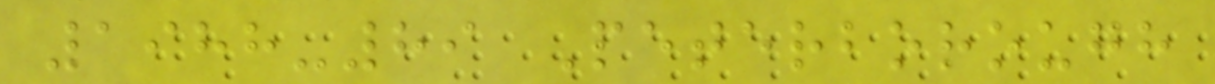1988-89 Peterborough
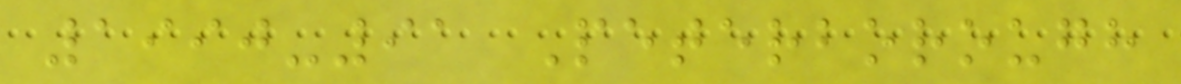1990-91 Peterborough
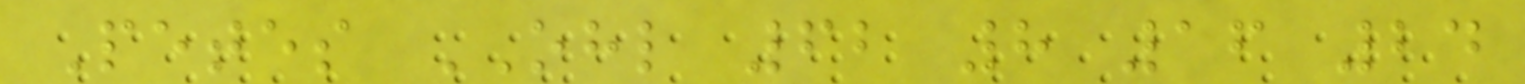Petes OHL 62 8 16 24
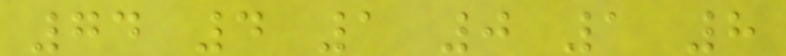74 4 1 0 1 8
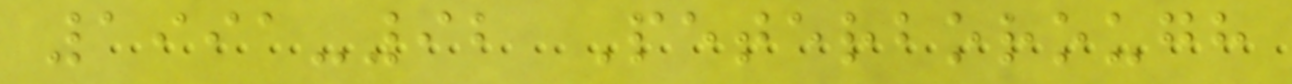1991-92 Peterborough
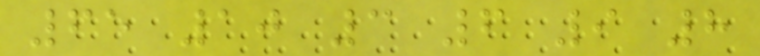65 10 3 6 9 8
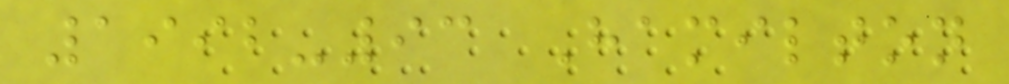1992-93 Hamilton
